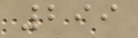299
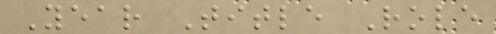Year Title Role
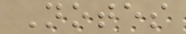Notes
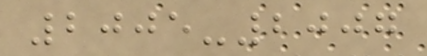2005-2007
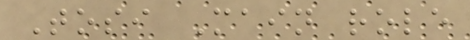Tosi Main role
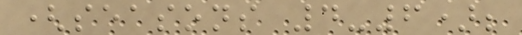(seasons 4-6);
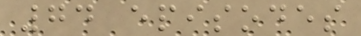74 episodes
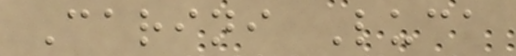Carini Luca
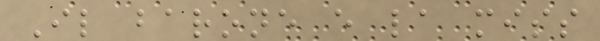Il barone e la miss
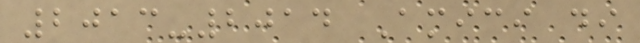2013-2014 Amici di
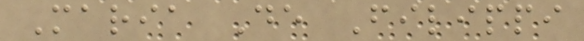Maria De Filippi
